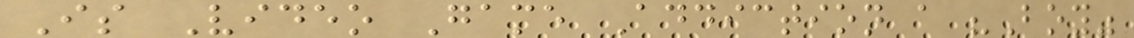Is Video Game Addiction a "Boy"
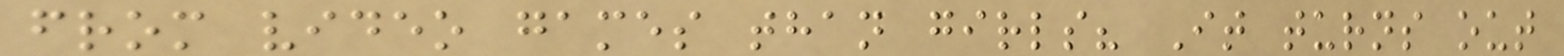from video games than girls? It turns out
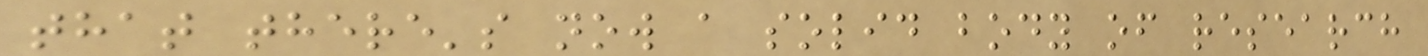that there's now a solid body of research
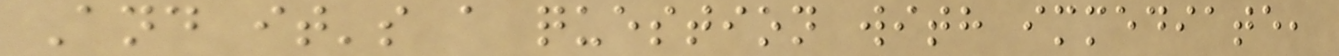And it's a question with immediate,
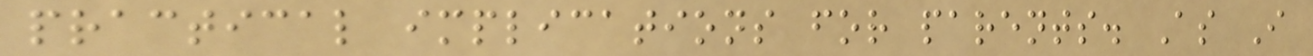practical implications for parents. As I
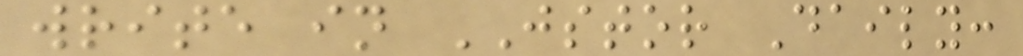write in JSTOR Daily:
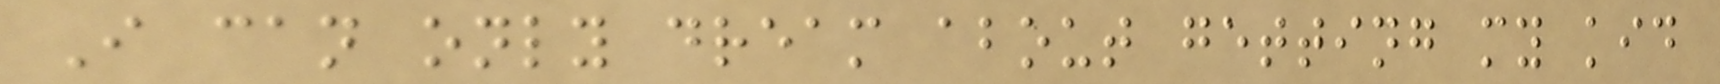I can only dream about getting my kid
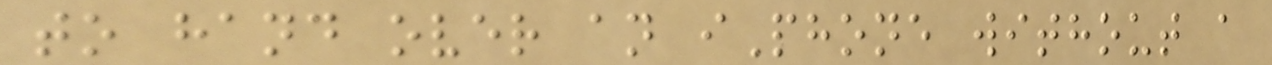to hand over an iPhone without a
